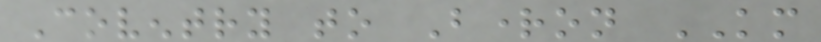Coventry to Brighton KM
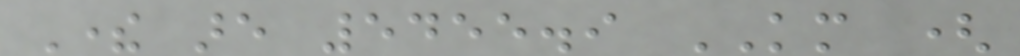There are 5455.9 KM (
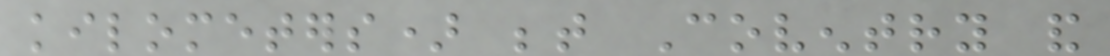kilometers) between Coventry and
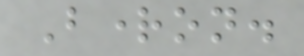Brighton.
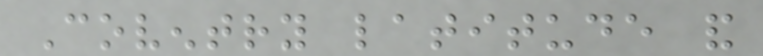Coventry latitude and
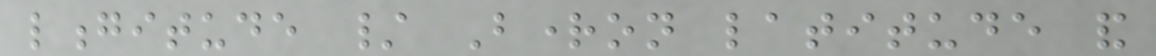longitude / Brighton latitude and
